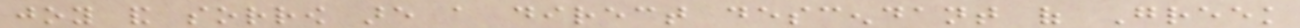joy and sorrow are a direct descendant of Greek
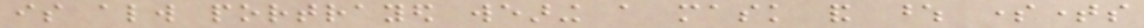is always portrayed wearing a mask and whose sometimes
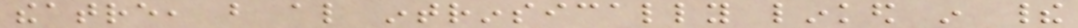theatre, but also intrinsically linked in their
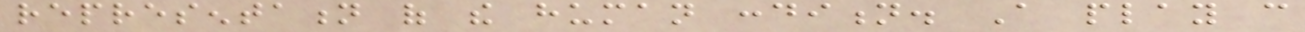representation of the human condition. A play can
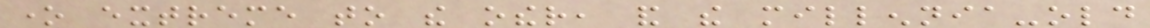one extreme to the other, and the millennia-old
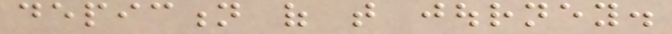depiction of that journey.
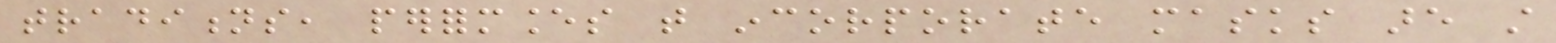traditions, performances that incorporate masks are still
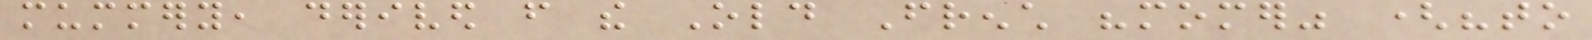mummery, derived from the Old French "momer" ("to
